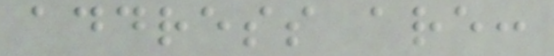address are:
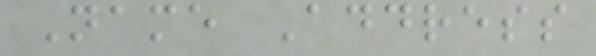Name Address
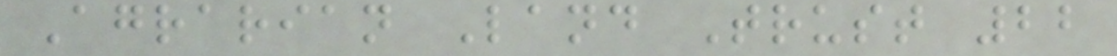Agrarian Land Trust 22
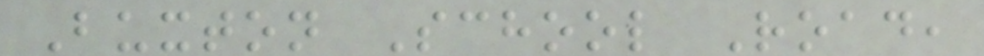Buxton School Road,
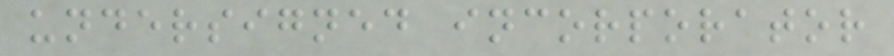undersigned incorporator
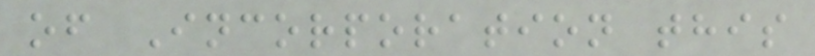of Incorporation this
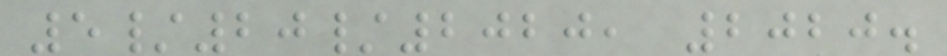5/20/2020, 2020.
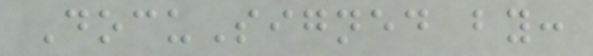DocuSigned by:
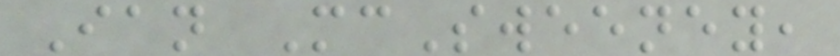Ian McSweeney,
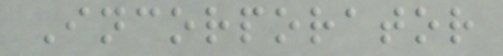Incorporator
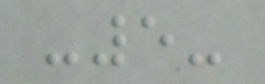-5-
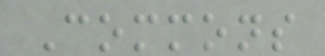Commons
